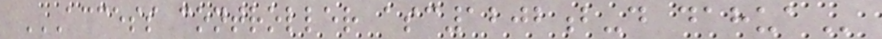ACCESS CONTROLLER ASC1202B-D DAHUA
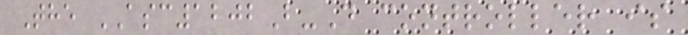The ASC1202B-D controller is
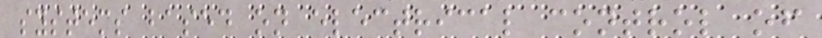systems based on electrical control of
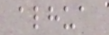alhua
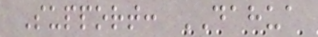Support: DAHUA
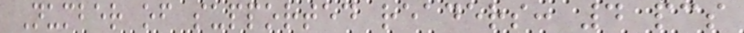Number of supported readers: 4 pcs
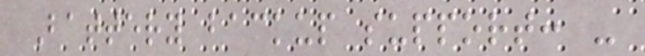Battery backup support: -
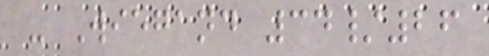- Wiegand 34/26
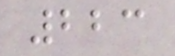223
